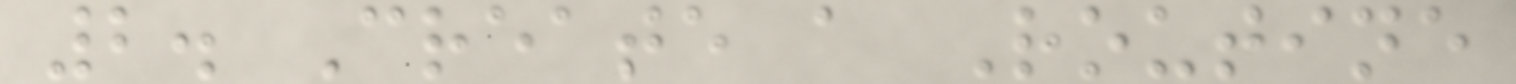2. Create a Routine
